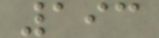193
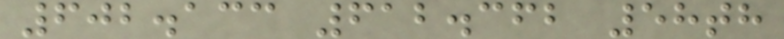602.133 612.362 58th
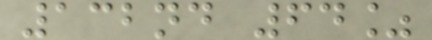132nd 64%
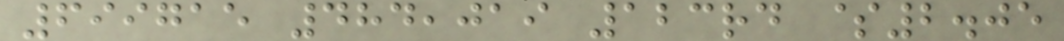699715 484,019 123rd $2.05
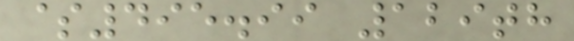$495.99 129th
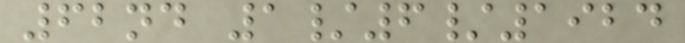62nd 1/6/1924
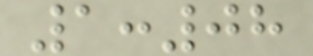1:08
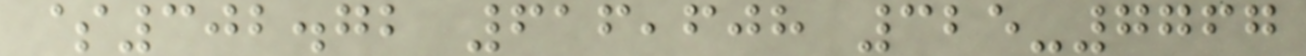$302.72 616,608 325-7767
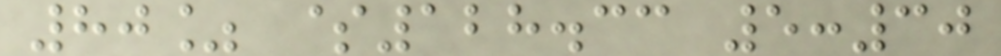80% $128.33 5:30
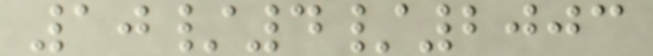10/4/2003
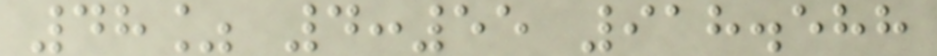48% 4:55 918.588
